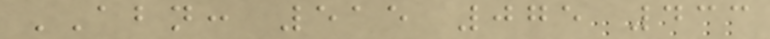ABN: 515 075 433
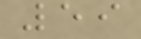59
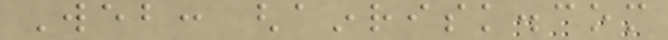Web: ghainrisk.com
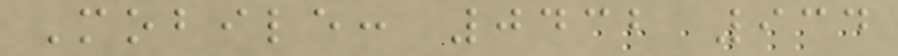Mobile: 0432 934
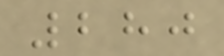280
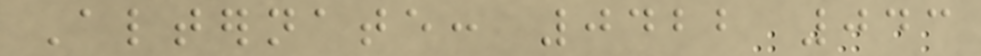Alternate: 0422 043
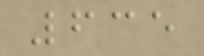635
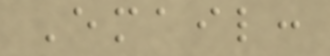Email:
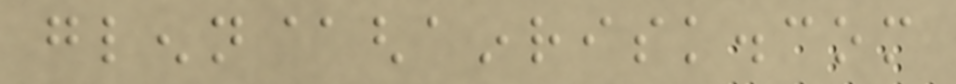glenn@ghainrisk.com
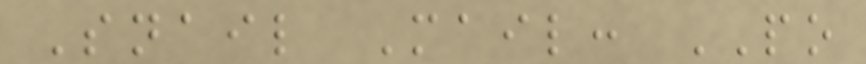Snail Mail: PO
